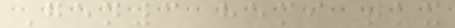Gen3 hemi tkx
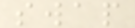swap
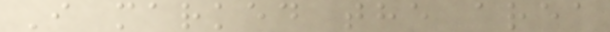I marked the area
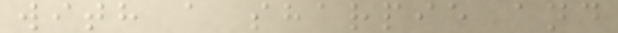with a sharpie and
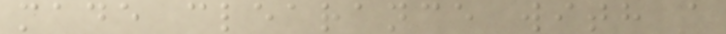made clearance with a
